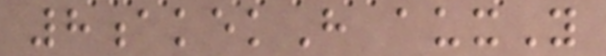8akekH auxY
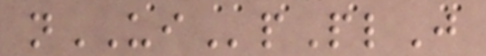nUIpPlJ
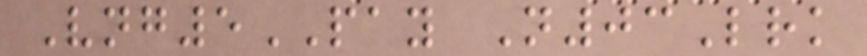Vng5PAY N03Lrk
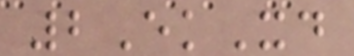2EkXd
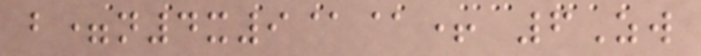b=n4x9@@+ 6Zw
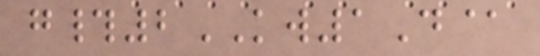g#2KW1D@
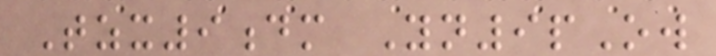Tzx9dm Yn9pOw
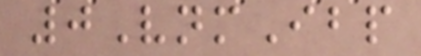0VnmIbp
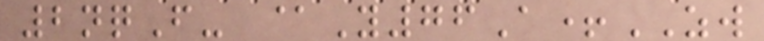2nqF- @Y76A+ZW
